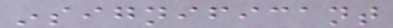insignificant
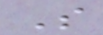So
